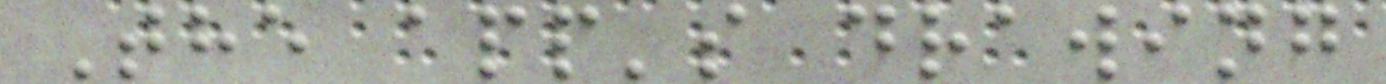The app's drawing
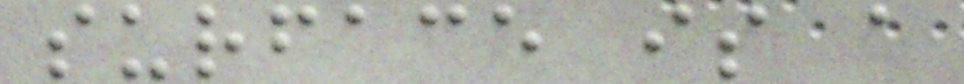surface is a
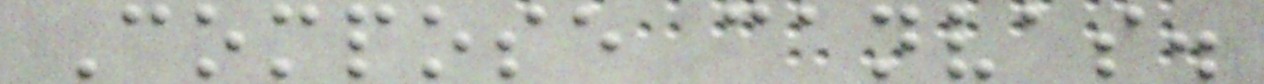Compose canvas.
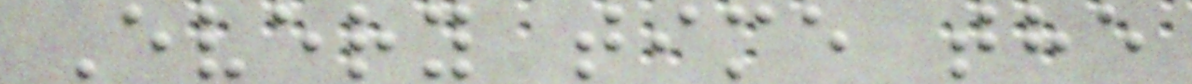Every time the
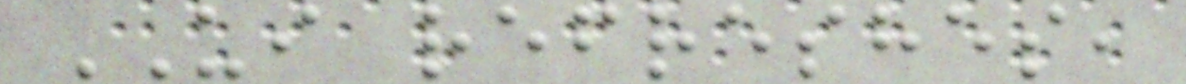UI refreshes,
